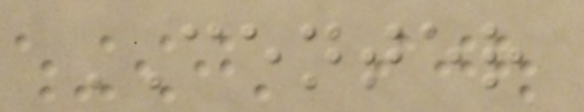CENTER
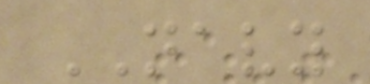NAVY
